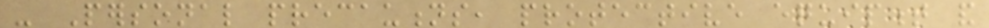- Personal precautions, protective equipment and
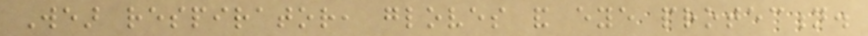Wear respirator, gloves and eye protection.
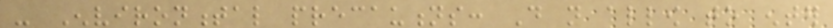- Environmental precautions: Do not allow to enter
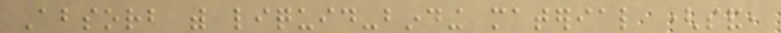Absorb with liquid-binding material (sand,
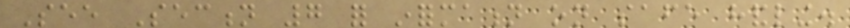See Section 7 for information on safe handling.
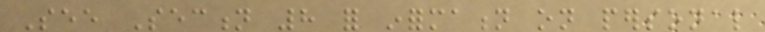See Section 8 for information on personal
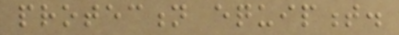protection equipment.
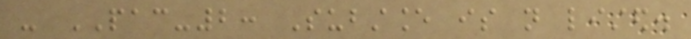- PAC-2: Substance is not listed.
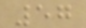57
